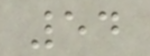54
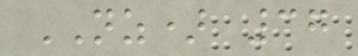NZ) 37
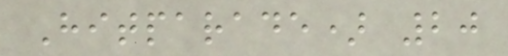Hitparade) 20
